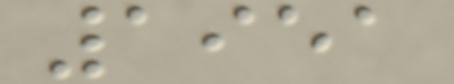1951
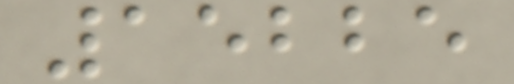15225
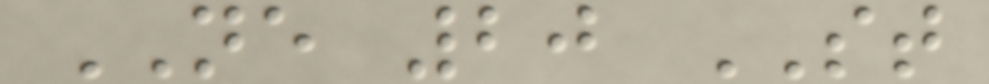NE 20 ST
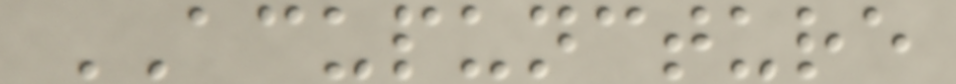ACUPUNCTURE
